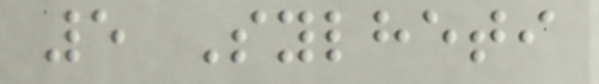5 Sylheti
